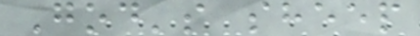God's sheep
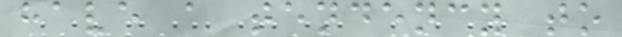have a tendency to
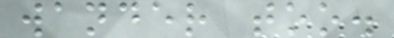wander too.
